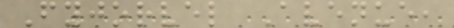Fyjorvel Avenue,
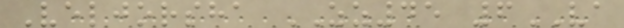Veljorsha ZZ45 6VA
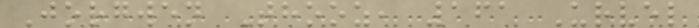Jorgwen Thooz, 161 Urvel
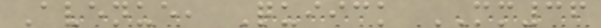Avenue, Quiick MM36
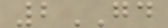2GD
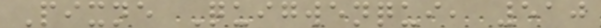Pixne Quigwenqui, 510
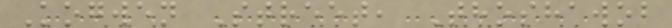Kogwen Street, Thoshawob
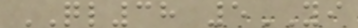QL38 5YI
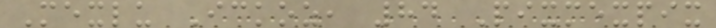Mexlu Ickoz, 84 Pixmexpix
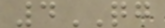4QG
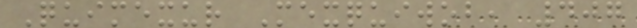Quimexur Mexquiwob, 407
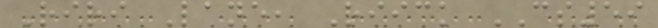Riri Lane, Riick CS59
